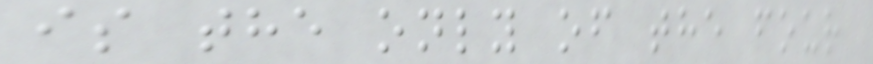is the only of the four
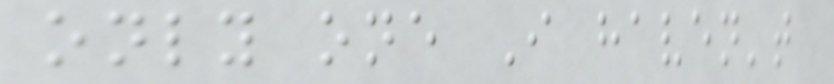only one I haven't
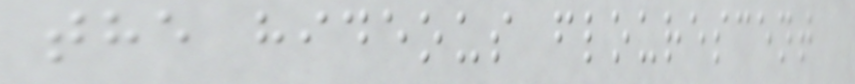the hideous flourescent
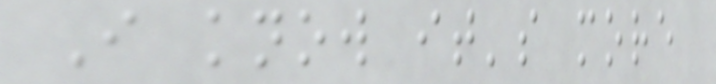I know it's more
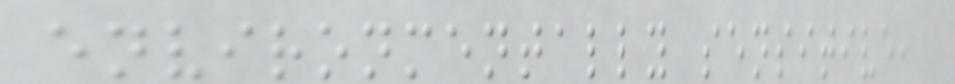environmentally sensitive,
